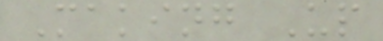Making Up
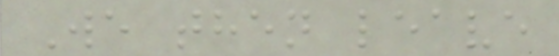We then leave
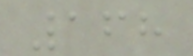168
